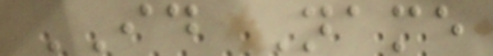ID Name
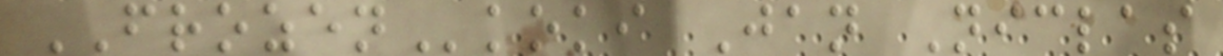FROZENkoki Jan Niclas
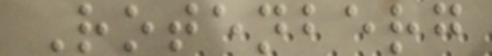Rotenberg
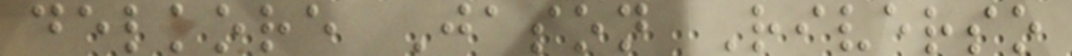delkore Jason Riverso
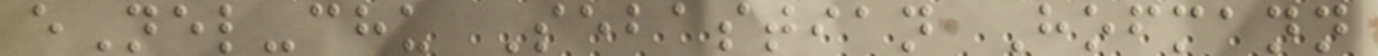eNel-chu Sebastian Hofmann
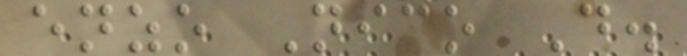enzo Nico D.
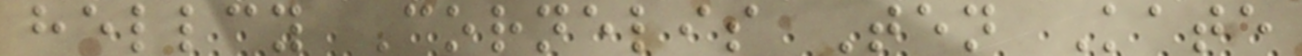hellcy Cornelis Ten Kate
